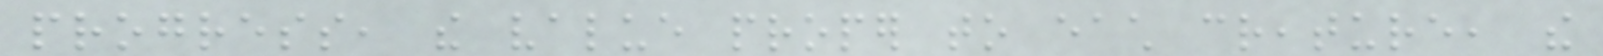progress, the value proper to each creature, the
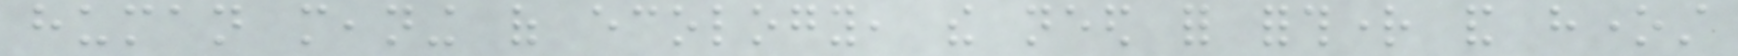human meaning of ecology, the need for forthright and honest
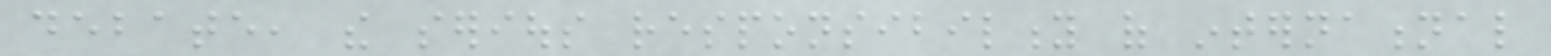debate, the serious responsibility of international
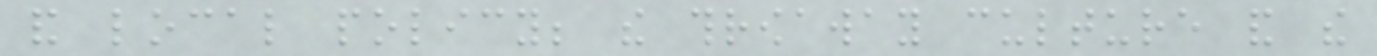and local policy; the throwaway culture and the
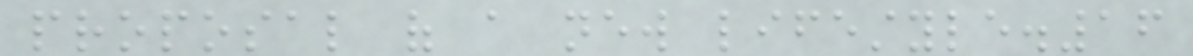proposal of a new lifestyle.16
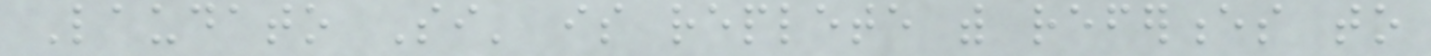Laudato Si' is replete with references to
